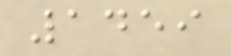1459
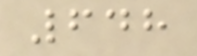648
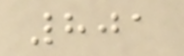801
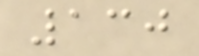130
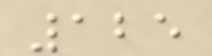125
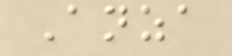Anza
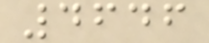4646
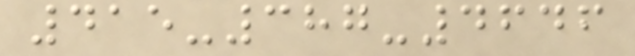415-387-4646
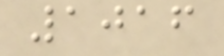1016
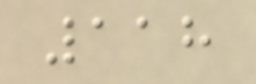118
